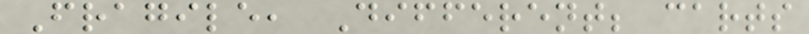Fragile, Different; carts
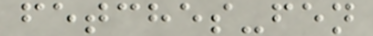fetches-fen
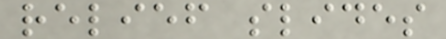relief slides
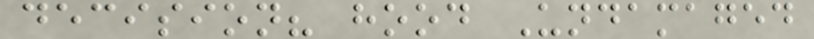decision? hood Undamaged
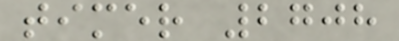timer 2708
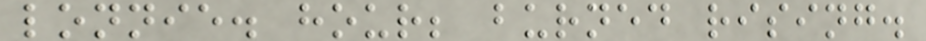lonnie. hour; burned rising.
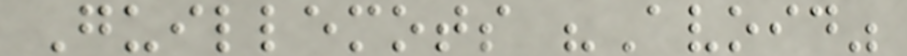Guillemots "Avoid"
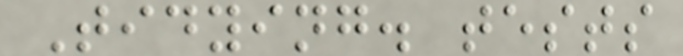Tidying. tests
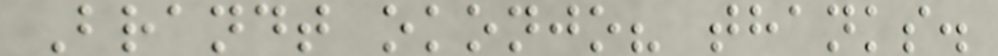Brandt okonjo? thanks.
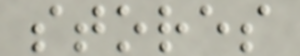stores
